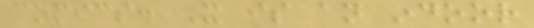comics. It is an indoor
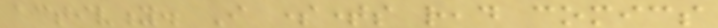activity. I sometimes read comics
